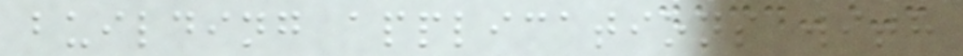building applications with
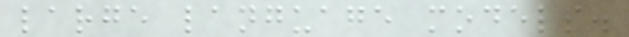large language models.
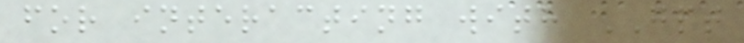for interacting with GPT
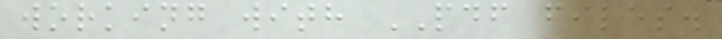working with PDF files.
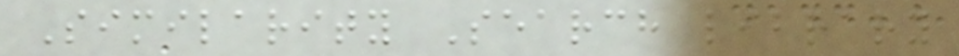Similarity Search library
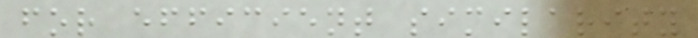for efficient similarity
